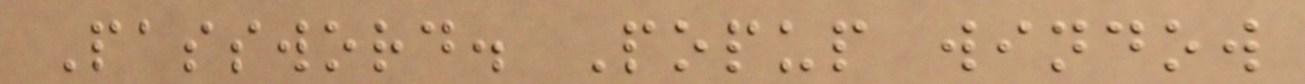Password. Popup window
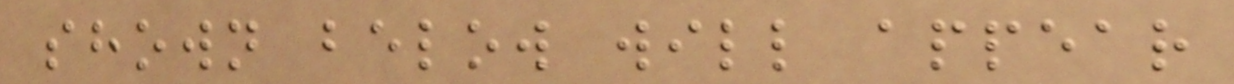shown below will appear
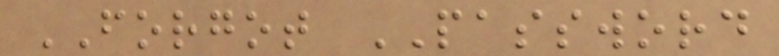FORGOT PASSWORD
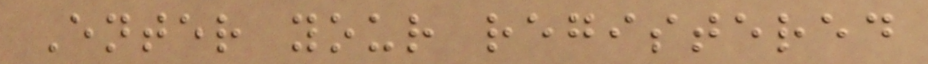Enter your registered
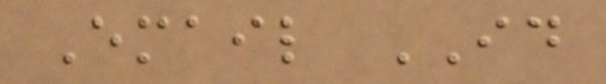Email ID
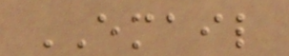EMAIL
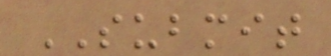SUBMIT
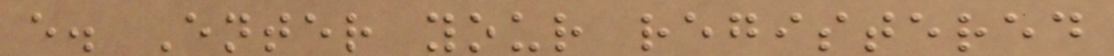e. Enter your registered
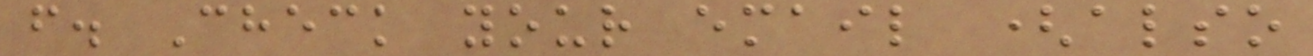f. Check your email (also
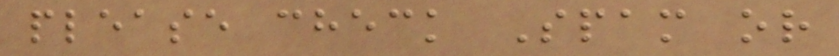please check Spam or
